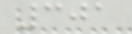301
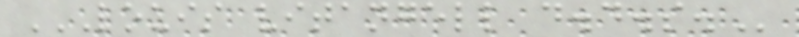LOUIS VITANGELL D.D.S.
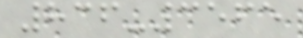836-3565
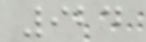924
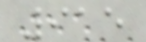915
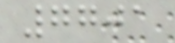7701
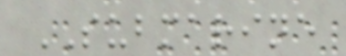SUBMARINE
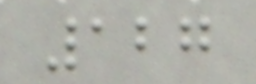127
